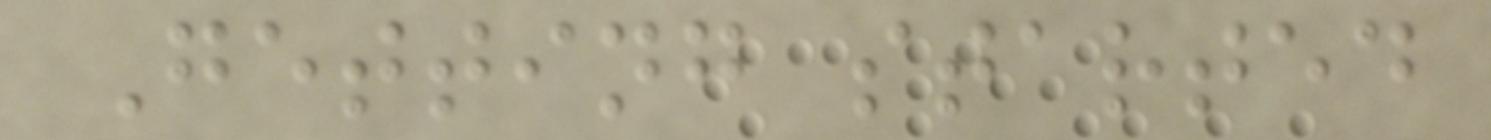Getting started
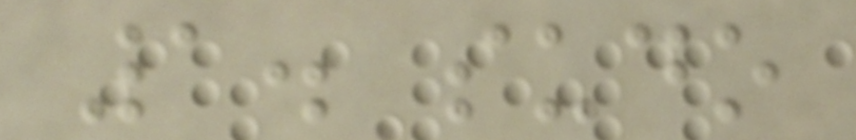1. sudo
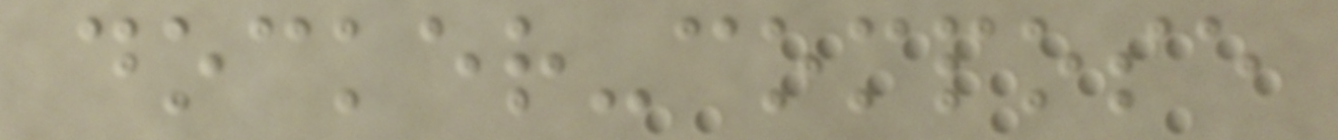docker-compose
